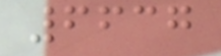6637
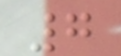7
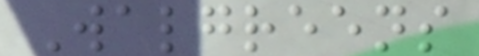Walgreens
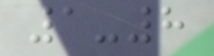1-8
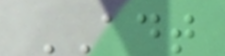ADT
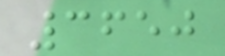3650
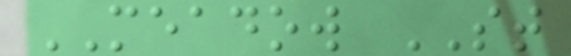MEADOW ST
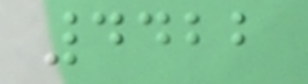4422
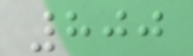800
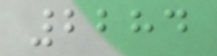2284
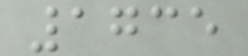1735
